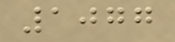1077
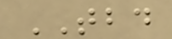TBD
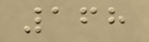168
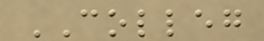COLLEG
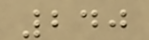240
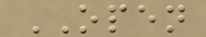OPEN
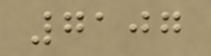7107
